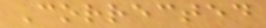Corrected
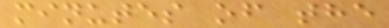minutes of the
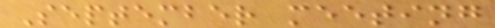September meeting
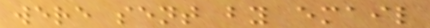were sent by email
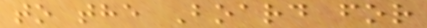to the Board for
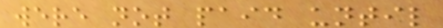were not paid until
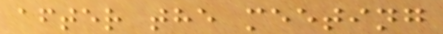after the meeting
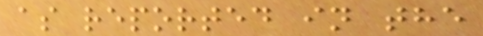as reported in the
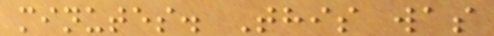minutes. This was
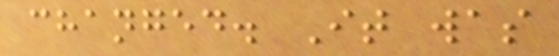changed. It was
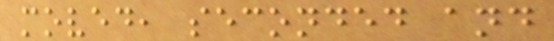moved, seconded and
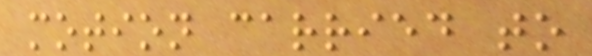motion carried to
